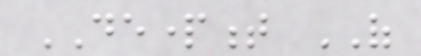DEPARTMENT OF
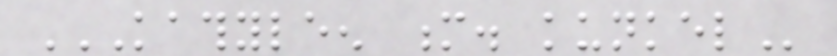KATHYLEEN M. KUNKEL
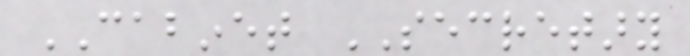CABINET SECRETARY
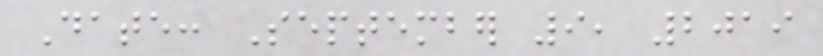Date: September 9, 2019
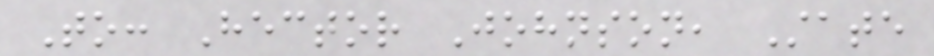To: Hector Johnson, State
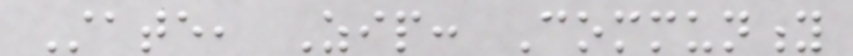State, Zip: Community
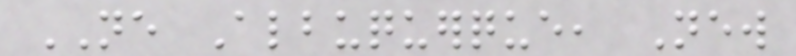NE Albuquerque, New
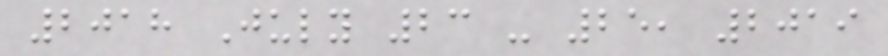2018 July 23 - 25, 2019
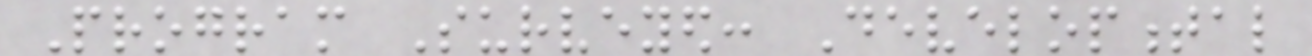Program Surveyed: Developmental
